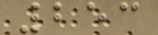253
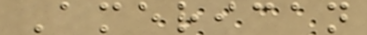American
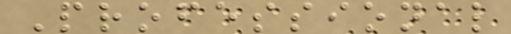Professional
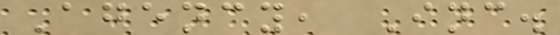Agency, Inc.
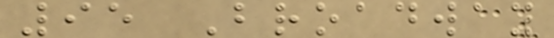95 Broadway
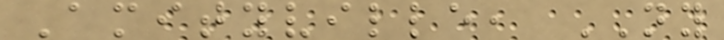Amityville, NY
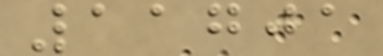11701
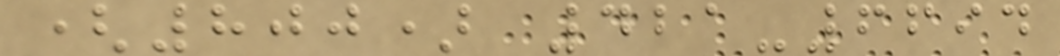(800) 421-6694
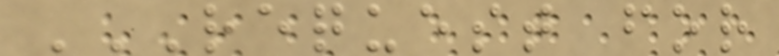REQUEST FOR
